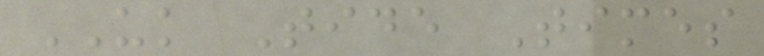UK Tide Times
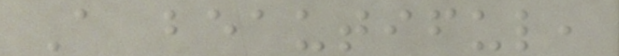A beautiful,
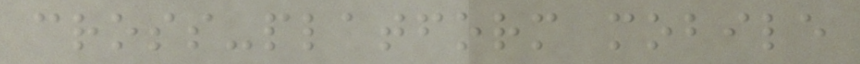cross-platform mobile
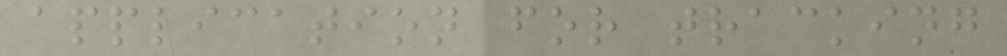application for tracking
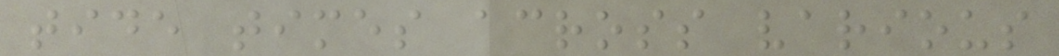tide times across various
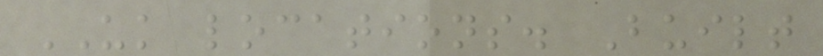UK locations. Built
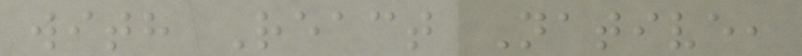with React Native,
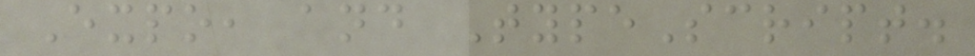Expo, and TypeScript.
